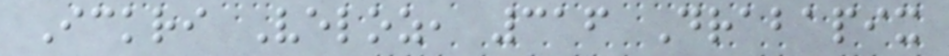Ickri Veloz, 316 Drabapix
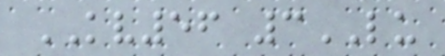KV56 3LU
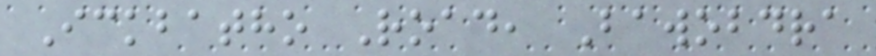Ickbatho Road, Bawobdra
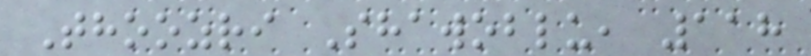Thoozri Shawoblu, 118
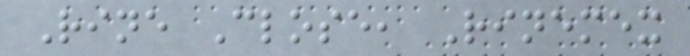Rine Close, Rinemex
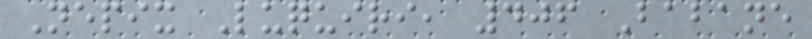Nepix Luquiri, 406 Babane
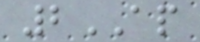2AP
